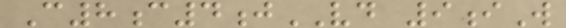C8c4jVD 9iW
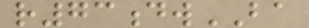r73dwBA
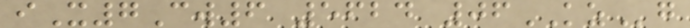iX7Cw6 5624 06KZg
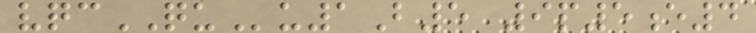vqcQUu1B5 9p5e4
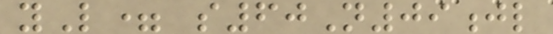yL= s60N09jl
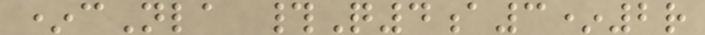*cNla #Q4a3*2r
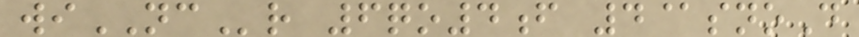wiNCr 6qo4f 4@snoD
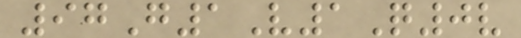97G1V1Q0v
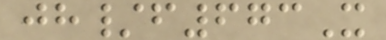jh/f673X
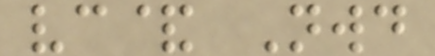vc& Nwd
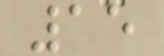15
